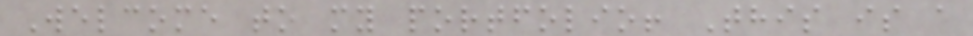Welcome to my portfolio! This is a
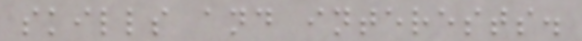skills and interests.
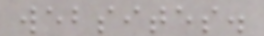websites.
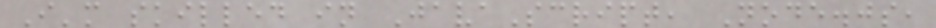I'm skilled in JavaScript, Node.js,
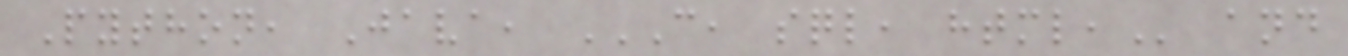Python, Java, C, SQL, HTML, and
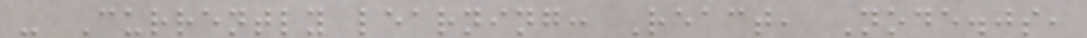- Currently learning: React, Node.js,
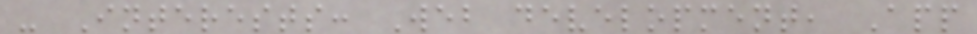- Interests: Web development, App
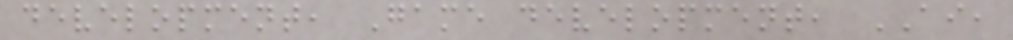development, Game development, AI,
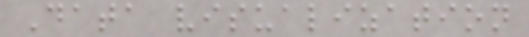Data visualization
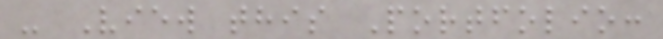- View this Portfolio:
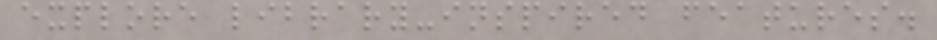explore library-inspired features.
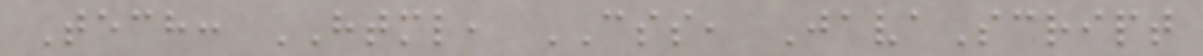Tech: HTML, CSS, JavaScript
